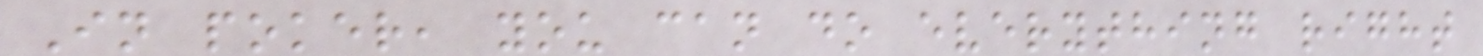In poker, you can do everything right
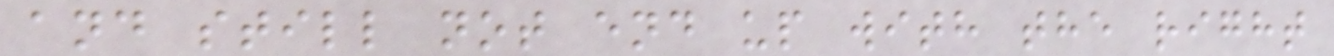and still not end up with the right
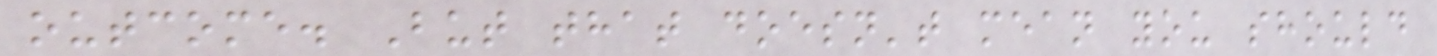outcome. But that doesn't mean you should
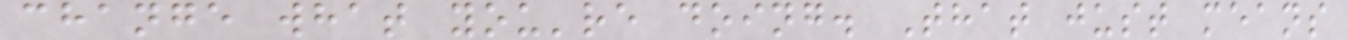change what you're doing. That just means
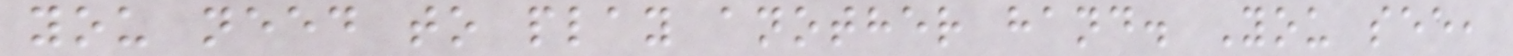you need to play another hand. You see,
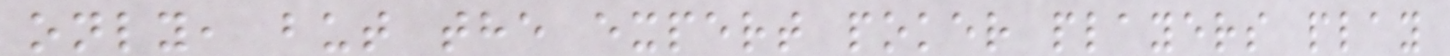only, but the expert poker players play
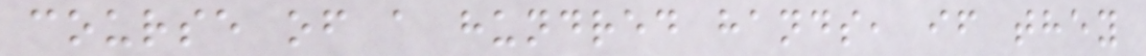course of a hundred hands, if they
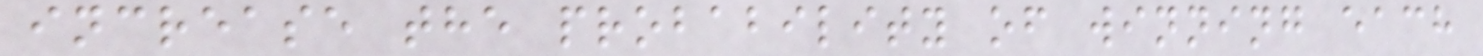increase the probability of winning each
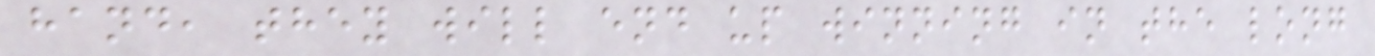hand, they will end up winning in the long
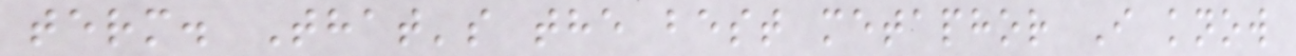term. That's the best metaphor I know
